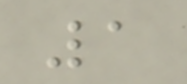1
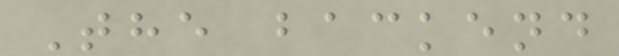The backend
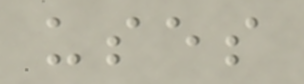uses
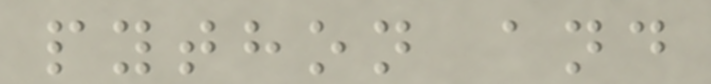python and
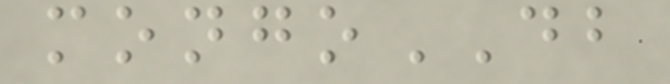mongoDB
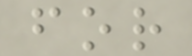for
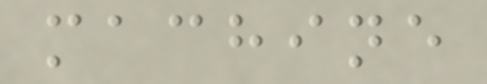machine
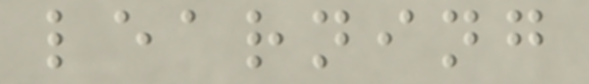learning
